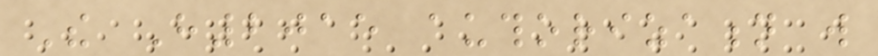The H2015 authorization will
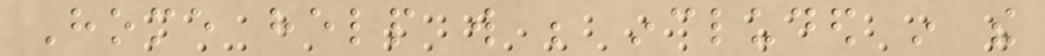Home help will be included in the
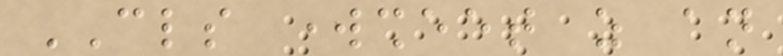CLS worksheet as an
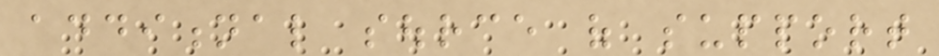additional source of support
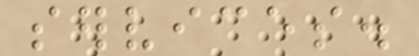services.
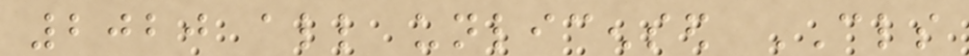2020 all unlicensed CLS
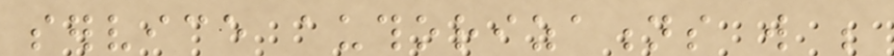service authorizations will be
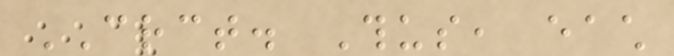CRCT. Thus, each
